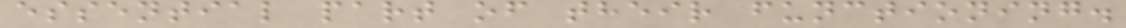essential part of their functioning.
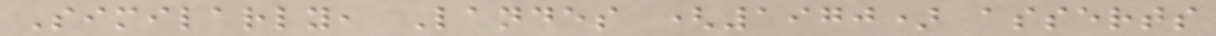Similarly, Landes (1970) asserts
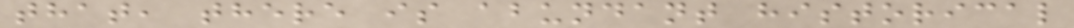that, there is abundant historical
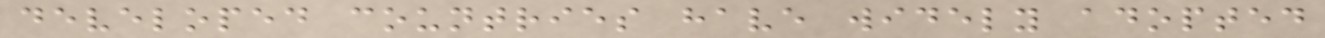developed countries have widely adopted
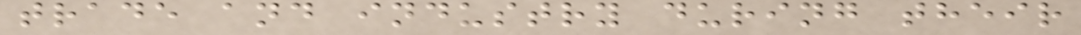trade and industry during their
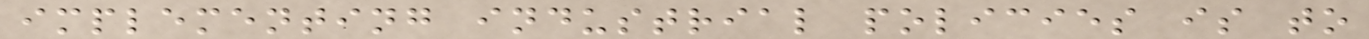implementing industrial policies is to
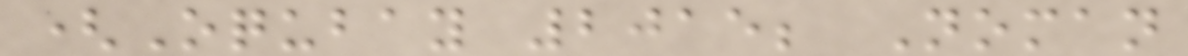(Oqubay 2015; Noman
